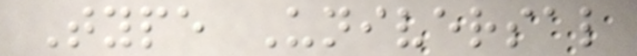Type Universal
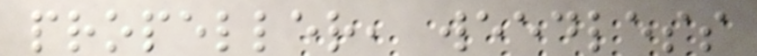propeller, weedless
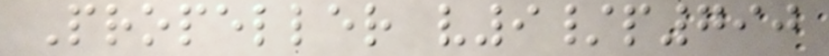Propeller v9/p790
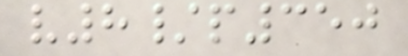v8/p350
